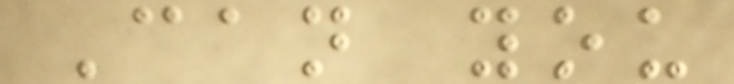Can you
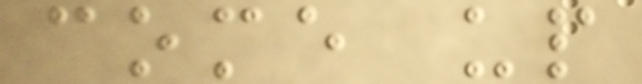come up
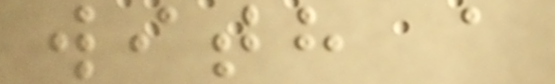with a
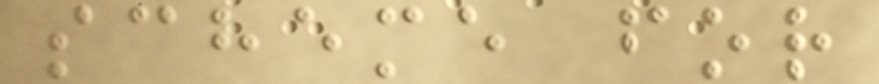scheme for
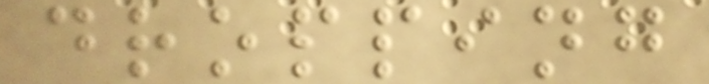dropping
